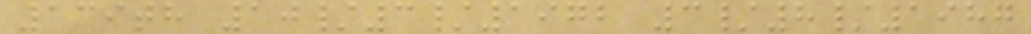139th 10/3/1972 3/8/1987
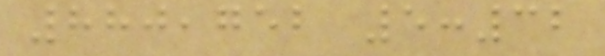880,752 5:32
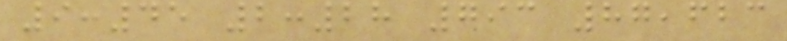9:45 2:28 793 87,623
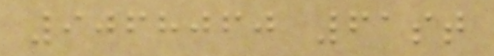9068060 61st
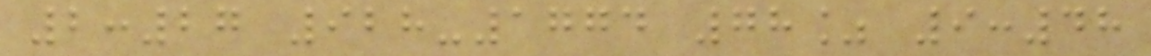2:27 928-1774 78% 9:48
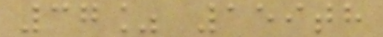37% 159th
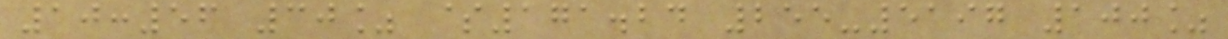10:56 30% $171.24 255-5197 100%
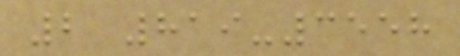2 819-3558
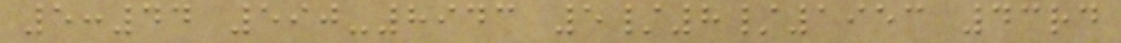5:44 590-8943 5/8/1953 43rd
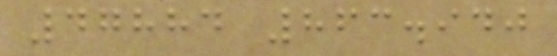47884 863.940
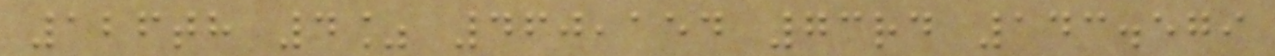126th 4% 460,154 73rd 143.579
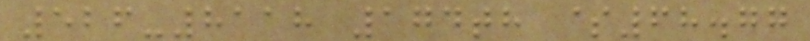526-8118 174th $68.77
